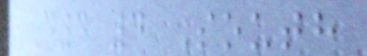D4 4 South
